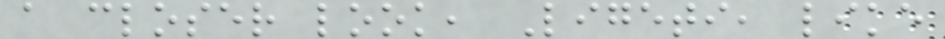a closer look, Ligeti, like
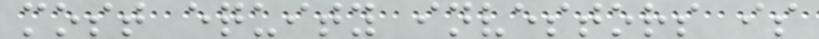most equity investors is
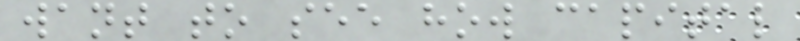want to see how capital
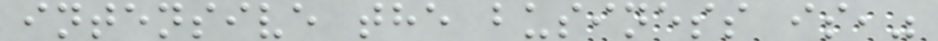intensive the business is,"
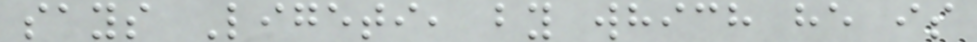says Ligeti, by which he is
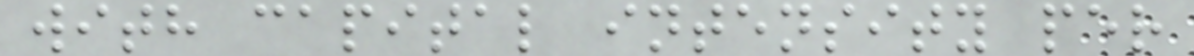with capital intensity per
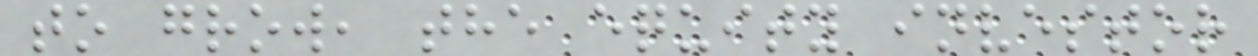to grow, the equity investor
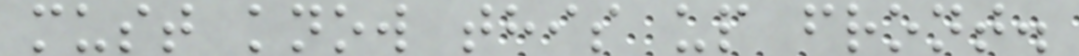must know this up front.
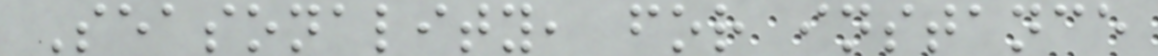Seasonality, for instance
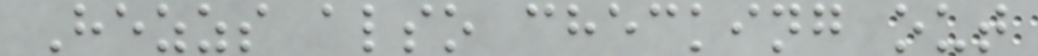Hezzs also checking out
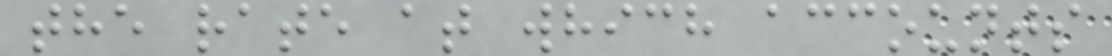the rate at which accounts
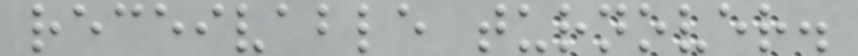receivable turnover.
